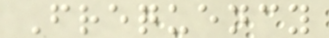Frequency
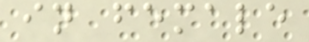in female
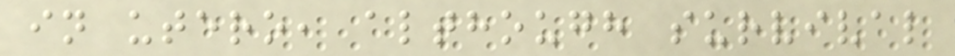in utero, although survival
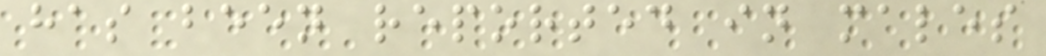has been reported in males
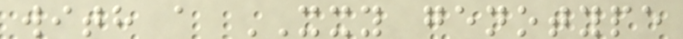with a XXY genotype
